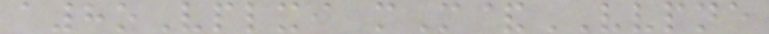a8oVplxi mM&VVPNE
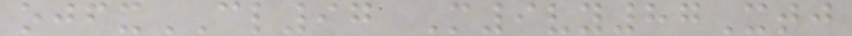ojfxCL97 M9vy87Xtj
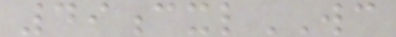49cxlWC
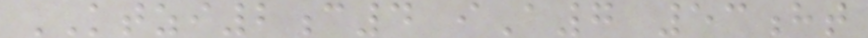KTZI2c4 iA7 53ht
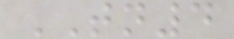TN4
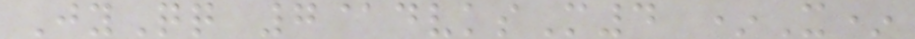JyQq 7@dvksM4 *X*
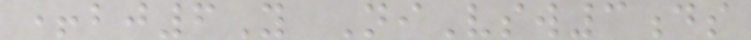+bj6Y NiVsw3ds
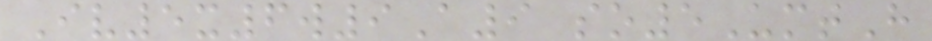Iv5x6w9A9 so5UmtH
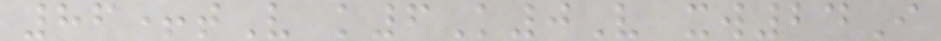86+tV k6K0V xw24I
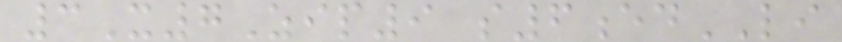3X7Zip9 s6edLI
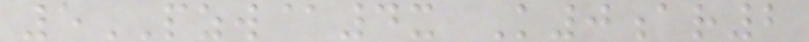5PZW@4x K0ar2
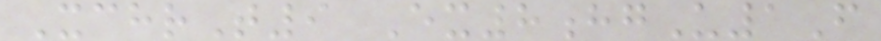XchrT9 Ex8hgU1F
